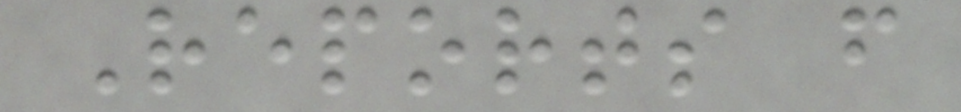Reports from
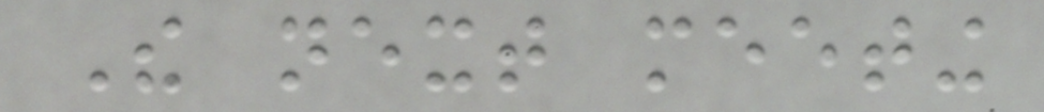The next meeting
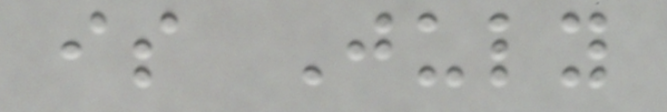is July
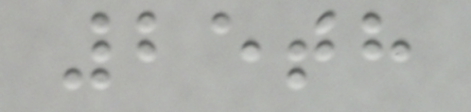25th
